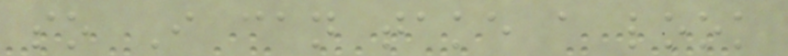so I can take a look
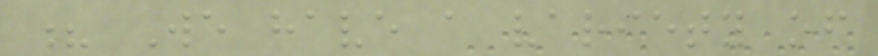? We have a variety of
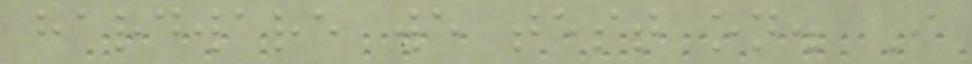hardware we test on. I
